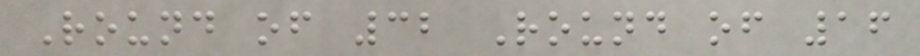Round of 32 Round of 16
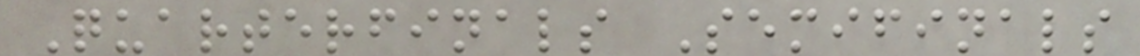Quarterfinals Semifinals
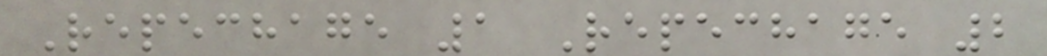Repechage 1 Repechage 2
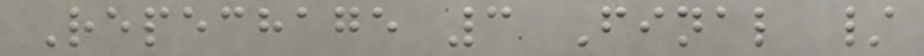Repechage 3 Final /
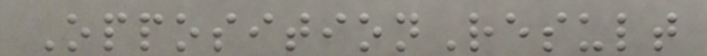OppositionResult
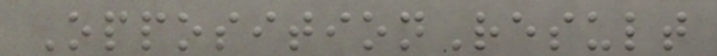OppositionResult
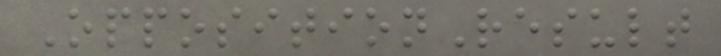OppositionResult
